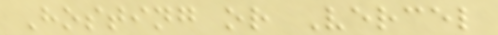Hosting or Vercel
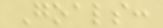Goals:
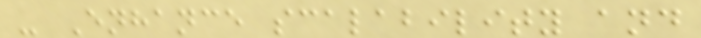- Enhance scalability and
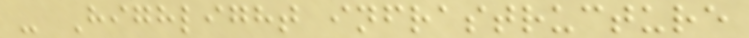- Highlight infrastructure
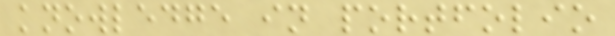knowledge in portfolio
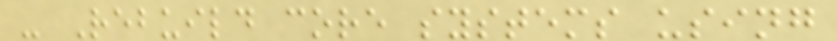- Rebuild core systems using
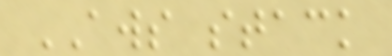AWS stack
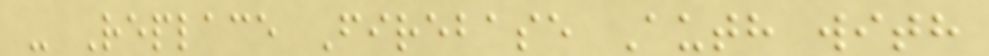- Replace Firebase Auth with
